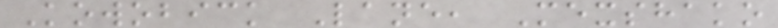Kowobick Lane, Mexshako
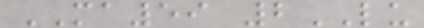MA59 2LU
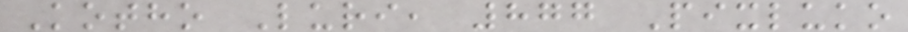Kotho Luri, 877 Pixluko
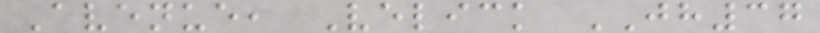Avenue, Velick JH37
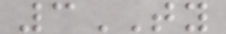3TY
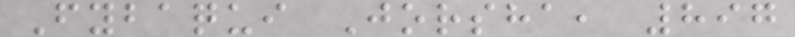Fybaqui Jorsha, 897
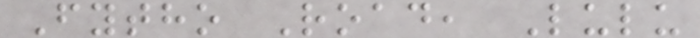Fytho Road, Lulu
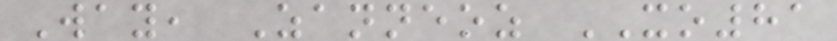Way, Zanneoz XO81
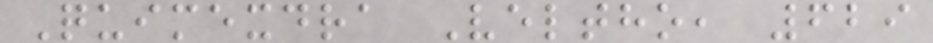Quimexdra Veltho, 629
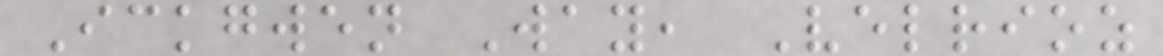Ickgwen Way, Velrioz
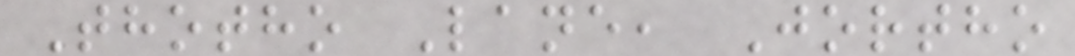Thotho Lane, Jortho
